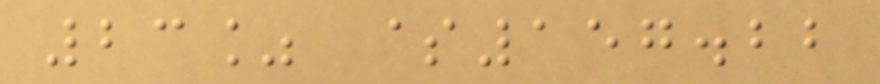23% $157.22
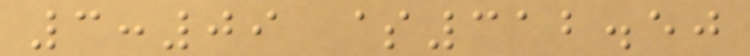3:09 $312.50
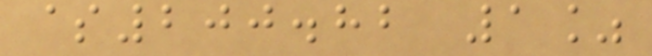$200.82 1%
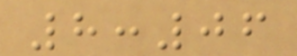8:06
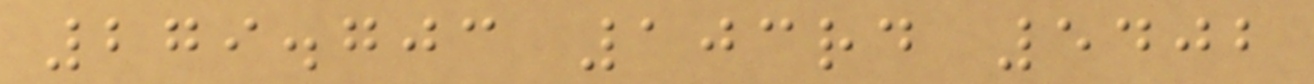279.703 103rd 5402
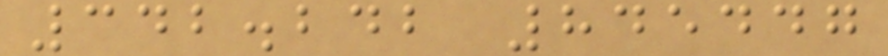342.242 845447
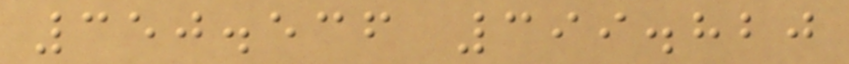350.536 399.820
